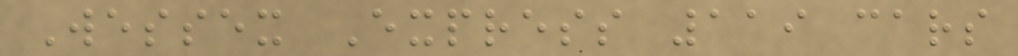Wessex Express 119 cars
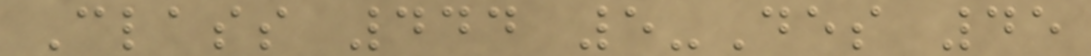Class 444 5-Des 45
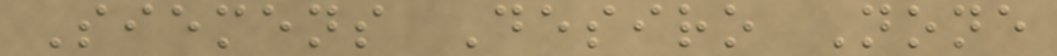Siemens Desiro None
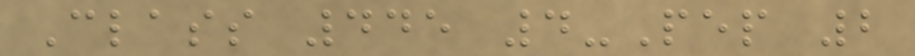Class 445 4-Pep 2
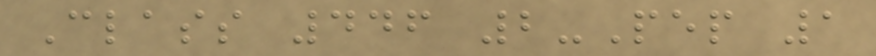Class 446 2-Pep 1
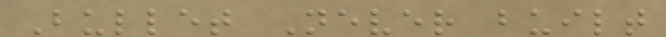Bullet Never built
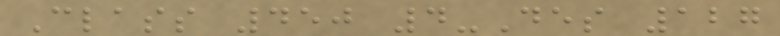Class 450 4-Des 127
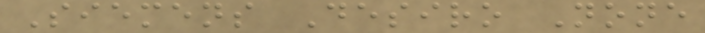Siemens Desiro None
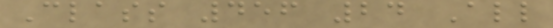Class 456 24 All
